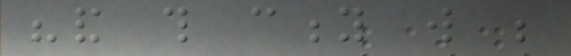"and this city will be
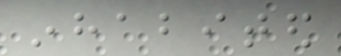inhabited
